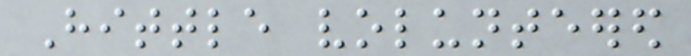Hittle volunteered
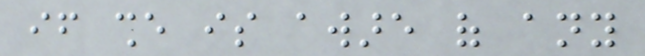if she is aware of any
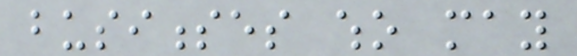businesses who may
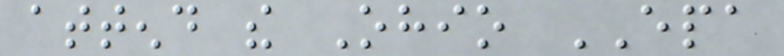attend the Ohio EPA
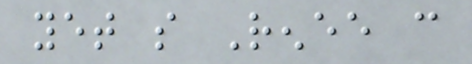yet so Renee can
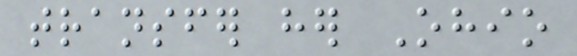transfer her Ohio
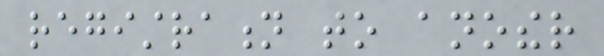registration to another
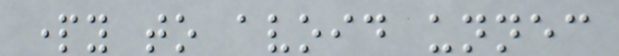party to avoid unnecessary
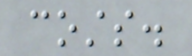costs.
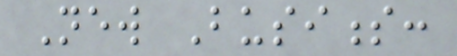New Business:
